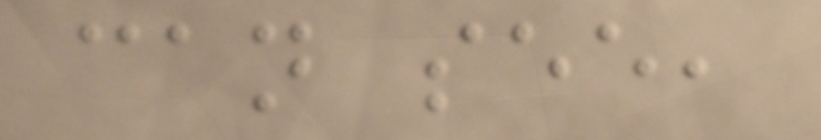can see,
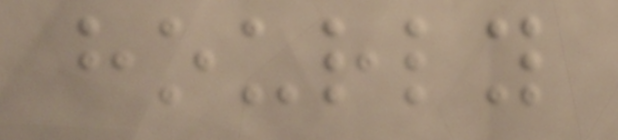hourly
